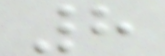8
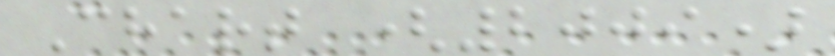Chart (2009)
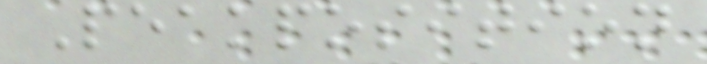Peakposition
